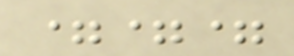===
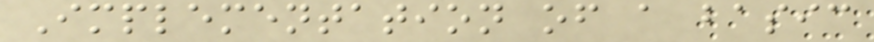Implementation of a basic
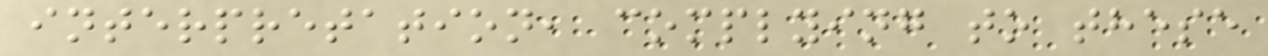interpretation, complying to these
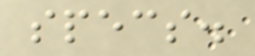specs.
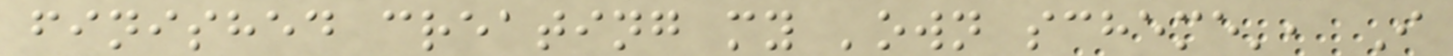finished creating my 'own scheme', I
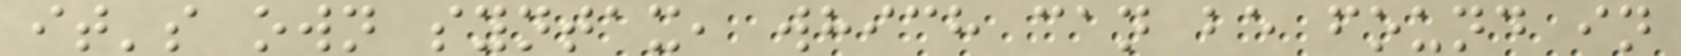it's own syntax, which can be found in
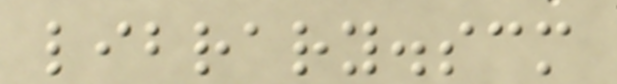library.scm
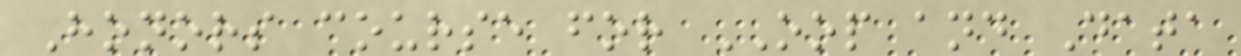Honors course for OOP and Data
